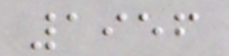1956
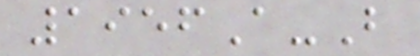1956A-B
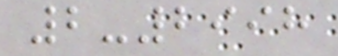2-2998
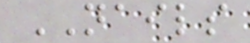NAILS
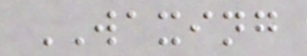WAXING
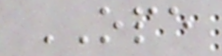OPE
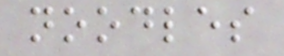noodles
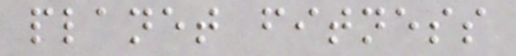planet fitness
